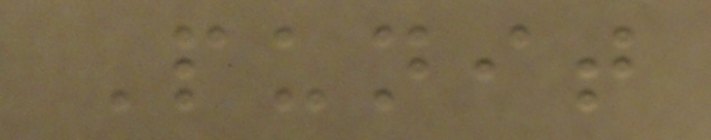Punit
